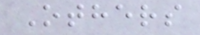Others
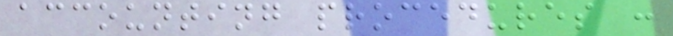accounting procedures :
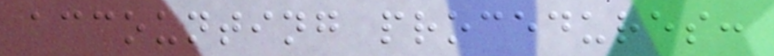accounting procedures:
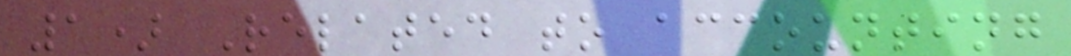1) Related to accounting
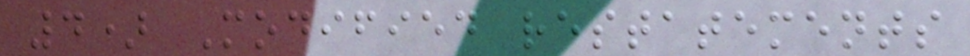4) Modified restatements
